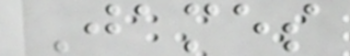James
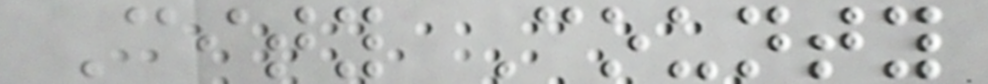City County
